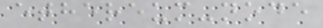ethereum-node
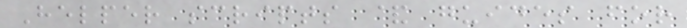Helper scripts & guides for
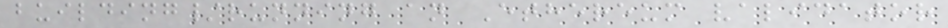building/running an Ethereum validator
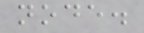node.
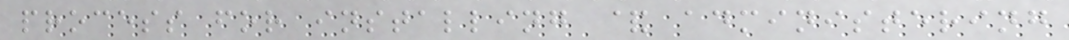process for installing & administering
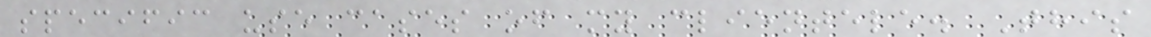specific use cases of my clientele. This
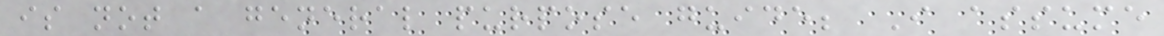is not a general purpose guide; I assume
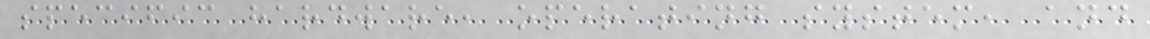specific hardware, operating system, and
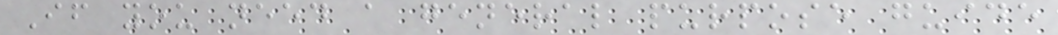If you need a general purpose guide
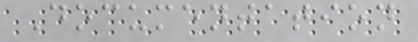Documentation
